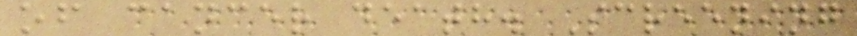of cancer death. Screening
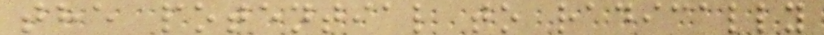the potential to radically
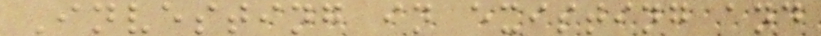Investing in existing and
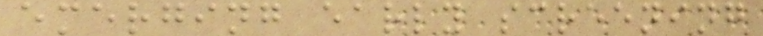emerging early screening
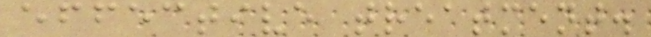effective treatment.
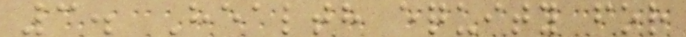3. Health equity for
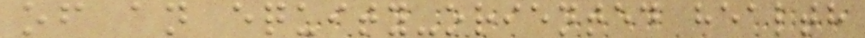of an equity-oriented health
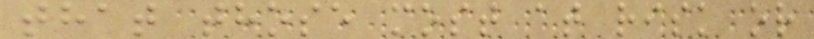that those most at risk or
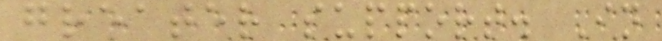greater support. In
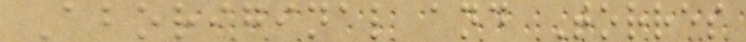Aboriginal and Torres
